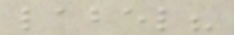label?
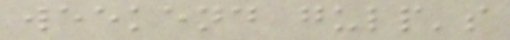weekend gulp's
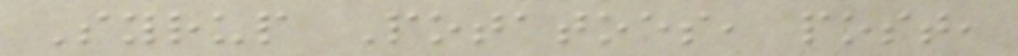Syrup Potatoes, post,
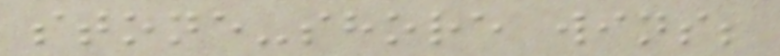stone-shore wins;
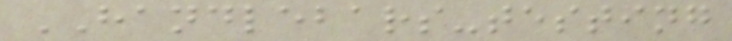HANDLEBARS-testing
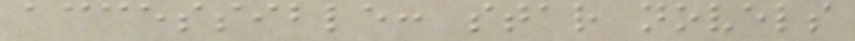accessible: star novels
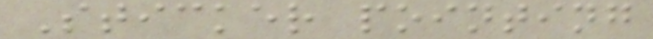Sticker pointing
